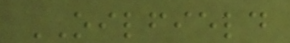OILFIELD
